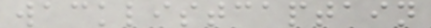wacklistcaptain
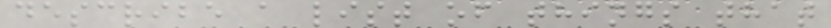describe a list of things that
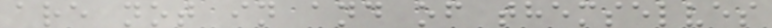are not in and of themselves
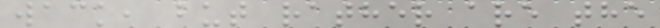wack, but rather are the
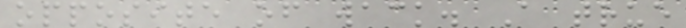opposite of wack. A true
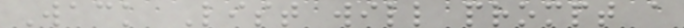Wack List will prompt a
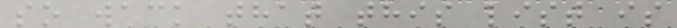so wack that this list is
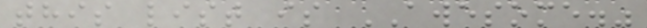this list is AWESOME."
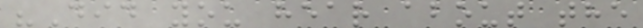"Did you hear about the
